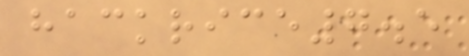hackrice7.5
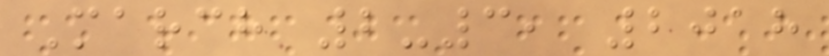March 2-3, 2018
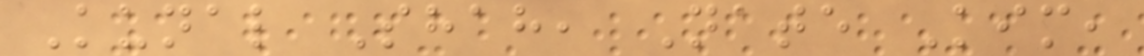Kunal Shah, Nate Kim,
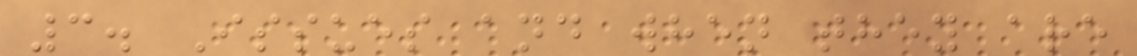3. Issues and when they are
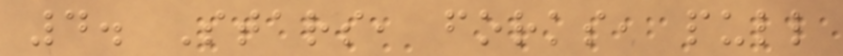4. Stars, forks, pull
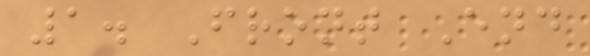1. Front End
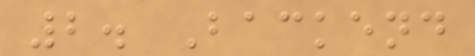2. Backend
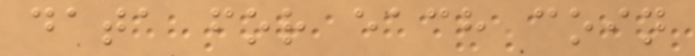data for each coin
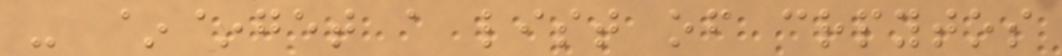- ~~get a list of crpytos
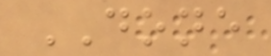DONE
